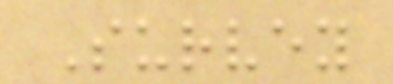Survey
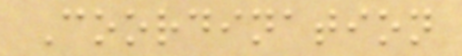Coordination
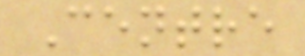Centre
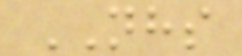NHS
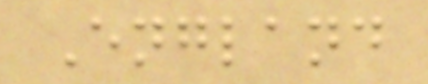England
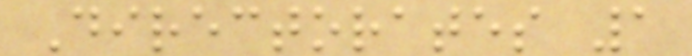Directorates 1
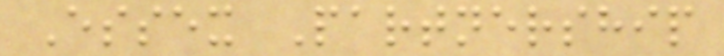Essex Partnership
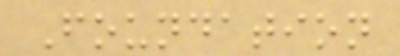Foundation
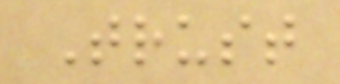Trust
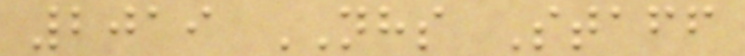2019 NHS Staff
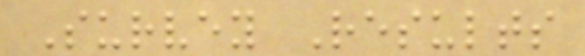Survey Results
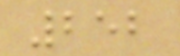252
